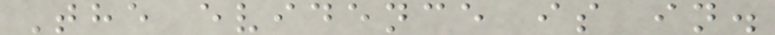The evidence is in.
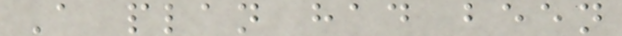A plan had been
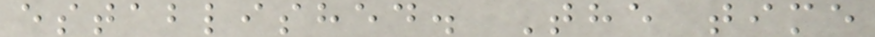established. The time
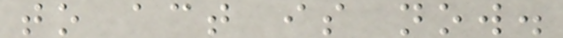to act is now.
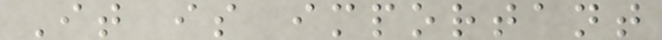It is important
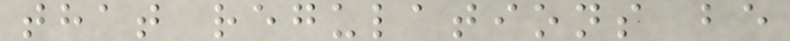that regulations be
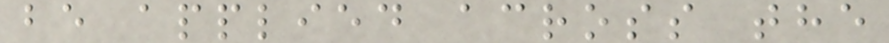be applied across the
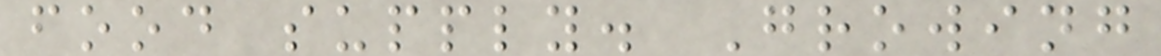food supply. Growing
